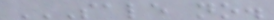SALE NO.
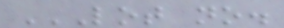LOT NO.
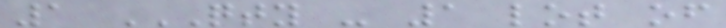1 QTY - 1 LOT OF
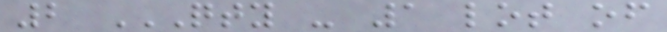2 QTY - 1 LOT OF
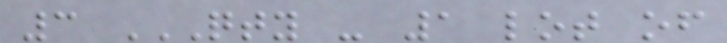3 QTY - 1 LOT OF
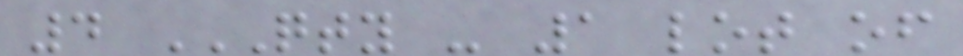4 QTY - 1 LOT OF
